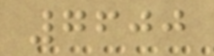7600
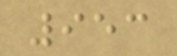953
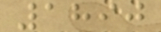1890
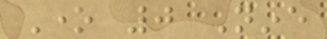One 0 Nine
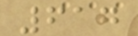617
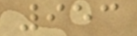953
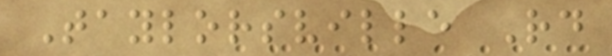Taylorsville Rd
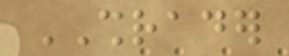SHRADER
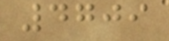4709
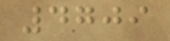4709
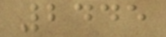2445
